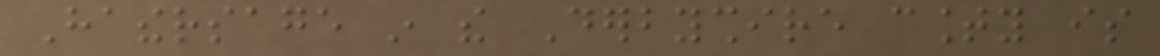Hathersage in the Derbyshire county is
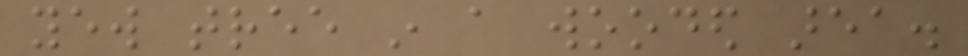yew tree in a wooded area.
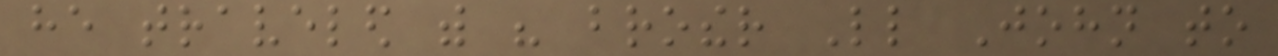he traveled with his brother Little John to
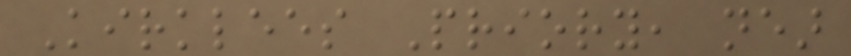Kirklees Priory, near
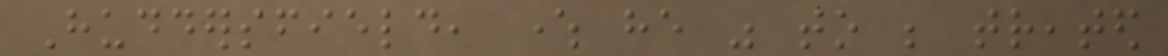Huddersfield, where he was to be treated
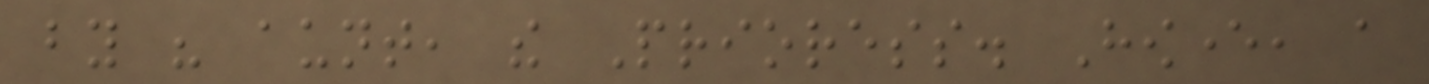by his aunt, the Prioress. However, a
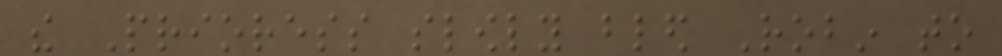the Prioress slowly bled Robin to
